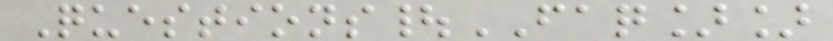Questions|FAQ]]
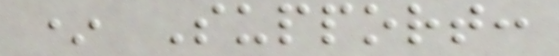* Support:
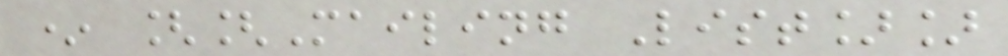* [[Mailing List]]
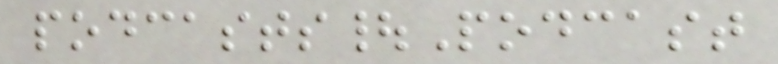podcasts|Podcast
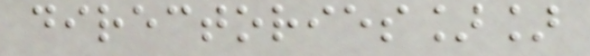directories]]
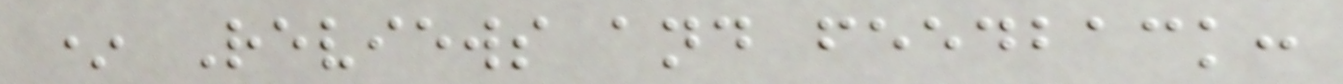* Reviews and feedback:
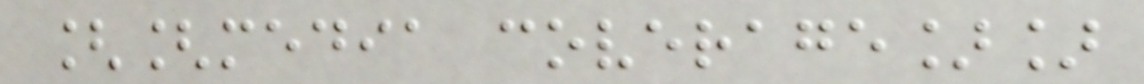[[media coverage]]
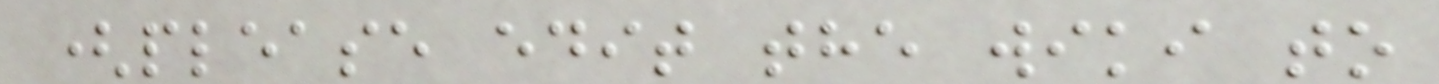(please edit the wiki to
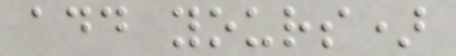add yours)
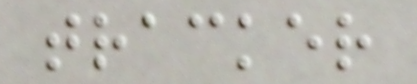tracker
